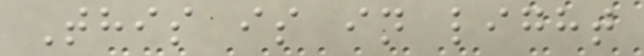This is in light
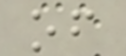of
